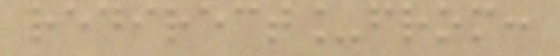redirect_from:
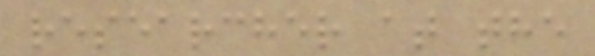researcher at the
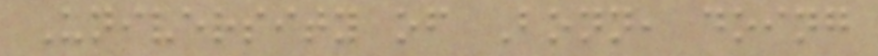University of Bonn, doing
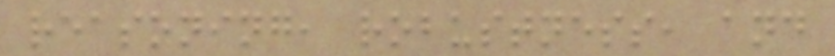reasoning, robustness, and
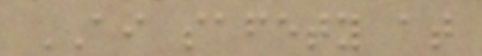AI safety at
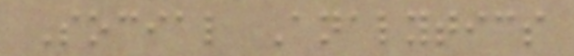Social Analytics
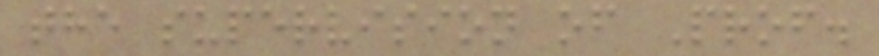the supervision of Prof.
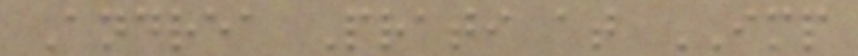Andrea Prati at IMP
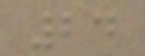24
